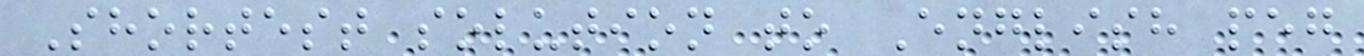Shortest solution to English peg
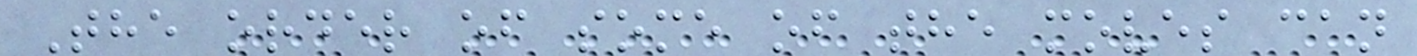The order of some of the moves can
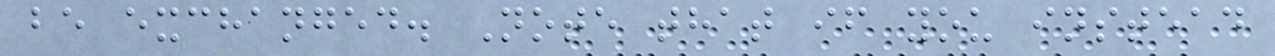be exchanged. Note that if you instead
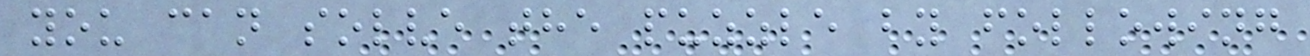you can solve the puzzle by following
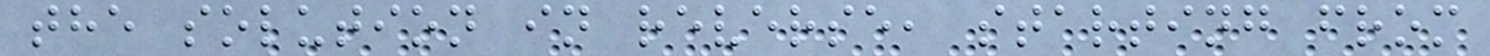the solution in reverse, starting from
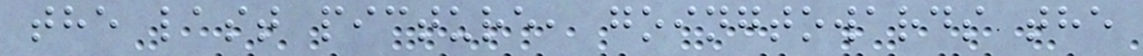the last picture, goingtowards the
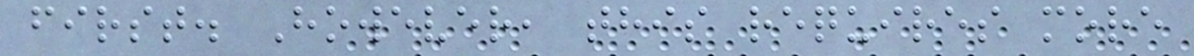first. However, this requires more
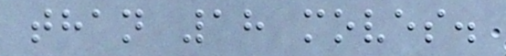than 18 moves.
